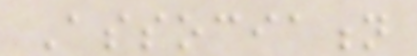Association
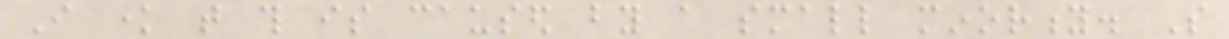I know that this is caused by a small minority. So
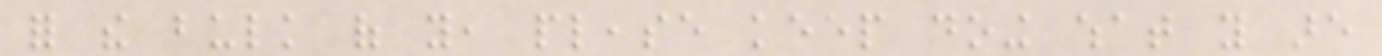for the bulk of you, please keep doing what you are
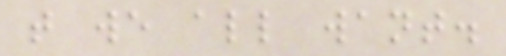that we all want.
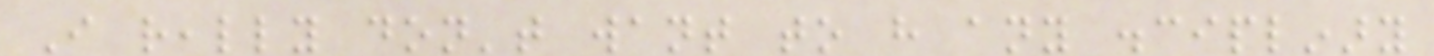I really don't want to have any disciplinary
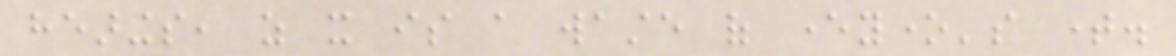hearings, as it is a waste of everyone's time.
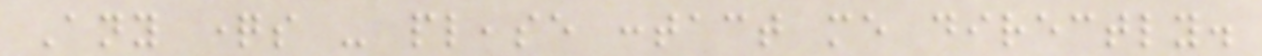Any questions - please contact me directly.
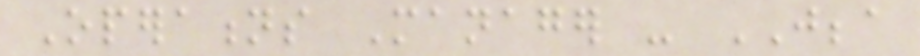Operations Manager - JBBA
